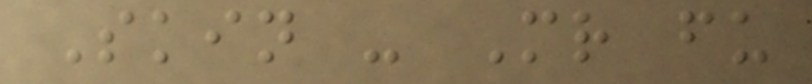Skin - Mr fu
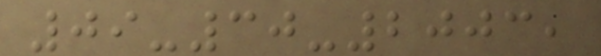09-30-2003,
